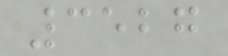3527
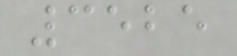3525
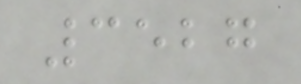3527
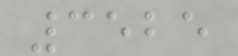3525
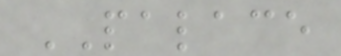PALACE
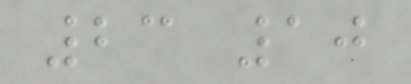23 10
